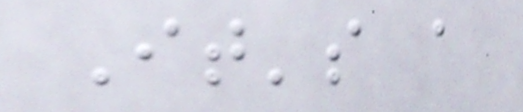It's a
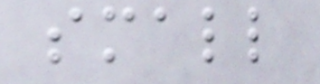small
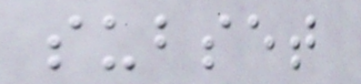subset
